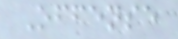Offense
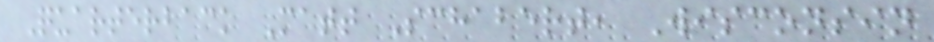Quarterback Matt Schabert, Wisconsin
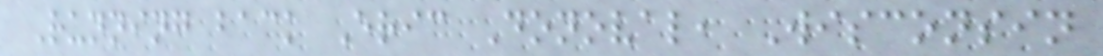Running back Eric Donoval, Wisconsin
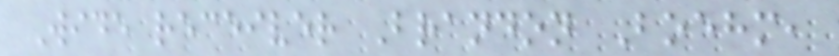Wide receiver Brandon Boehm,
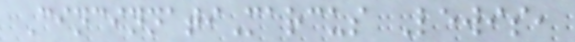CincinnatiMarcus Lewis,
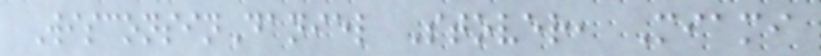WisconsinDaniel Stover, Miami
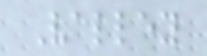Valley
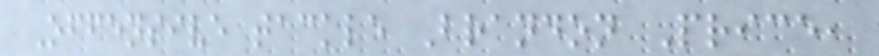Offensive tackle Brandon Price,
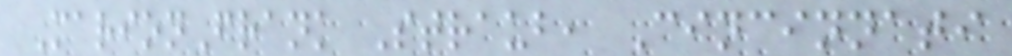MarionFrank Straub, Cincinnati
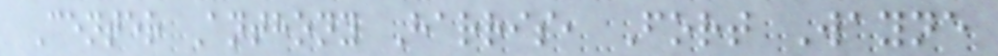Center Anthony Harris, Fort Wayne
